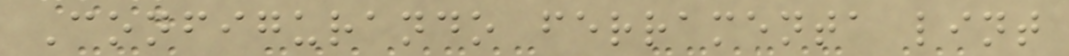Configurando ferramenta lint
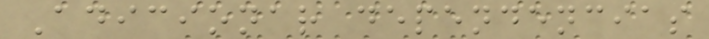Adicionar dependencias
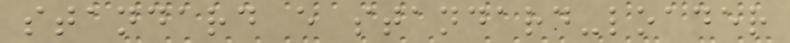standard e standard-loader
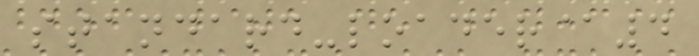standard-loader@4
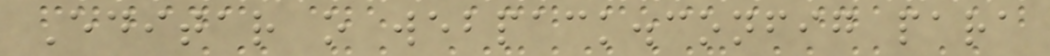Editar o webpack.config para
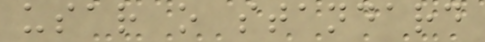usar o standard
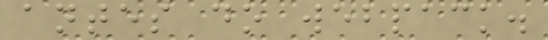antes do webpack.
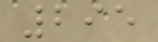295
